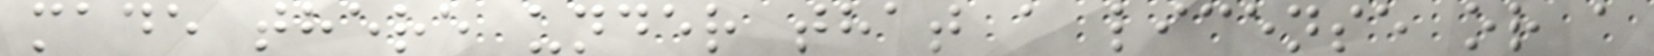made there under that a license or a
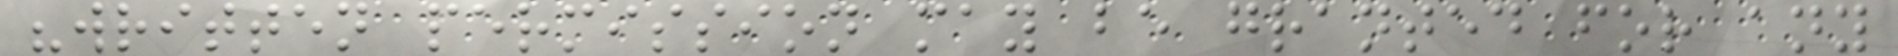"written permission may be granted for any
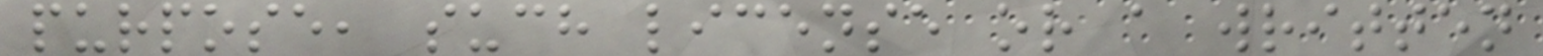purpose, such license or a written
